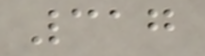317
